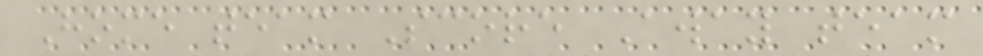Home team Score Away team
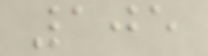105
